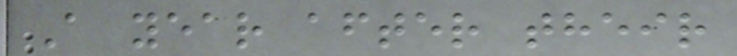A year after their
